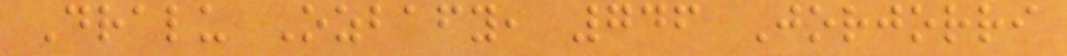Dralu Ozbafy, 746 Jorjorri
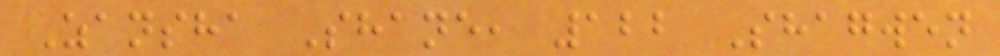Zansha Shane, 122 Shagwen
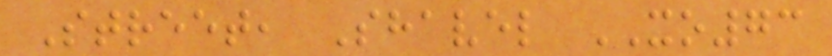Street, Shavel XO73
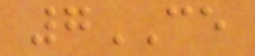7CE
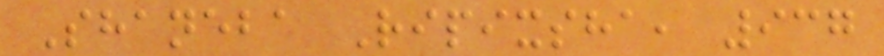Shaneba Ripixsha, 937
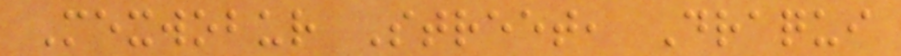Mexwobur Street, Draqui
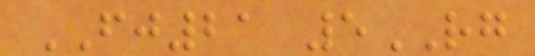FJ21 5RG
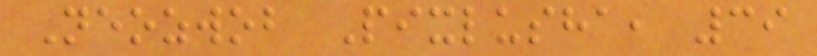Neozwob Pixlusha, 39
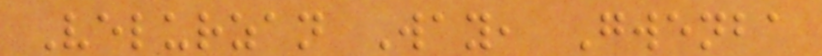Velurzan Way, Gwenba
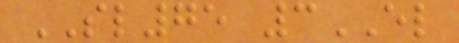SL75 3EL
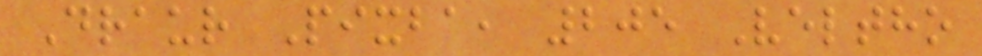Draur Pixba, 205 Veltho
